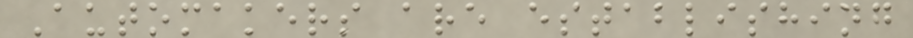Automakers are establishing
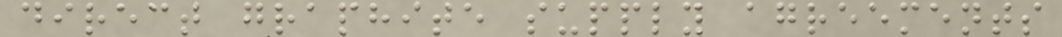direct graphite supply agreements
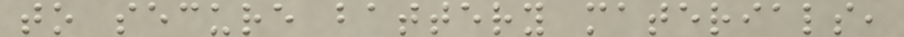to secure battery materials,
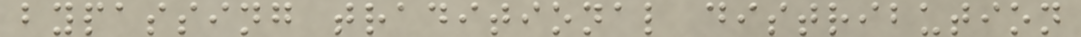bypassing traditional distribution
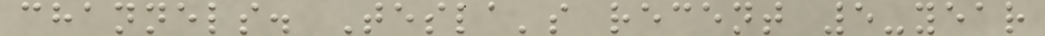channels. Tesla's recent 5-year
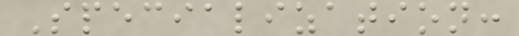Specialization:
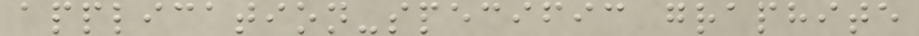application-specific graphite
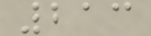213
